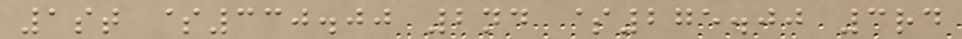1st $330.00 2nd $275.00 3rd
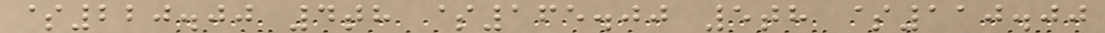$220.00 4th $165.00 5th $110.00
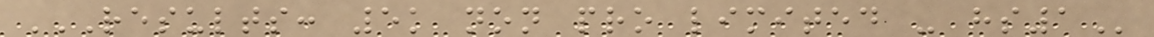RESULTS: 5K NON PRO LIMITED - HS1
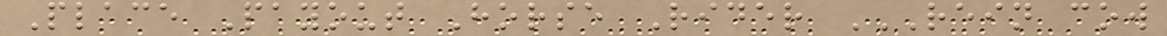Place Payout Horse Rider REIN COW
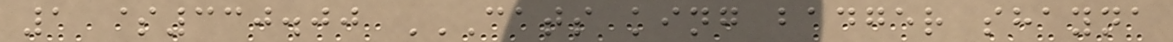1 $330.00 CATS KING BADGER SHAYNA
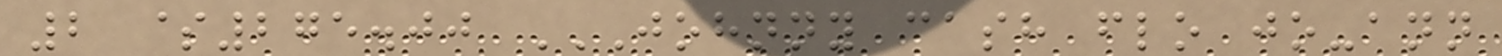2 $275.00 JOHNNY CASH FLO JO-ANN
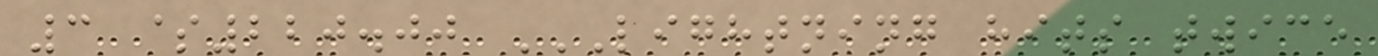3 $220.00 LIGHTNING HITS TWICE
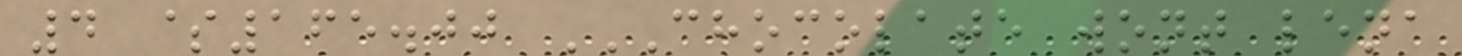4 $165.00 CHOCOLATE WONT LENA
